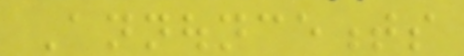Announcements
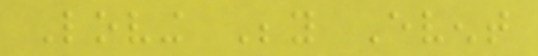Loving Beyond Event
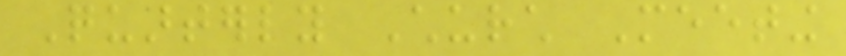Quarterly Church Meeting
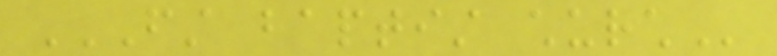FIRST BAPTIST CHURCH
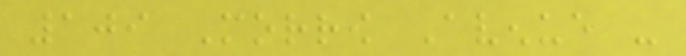109 Morrow Avenue -
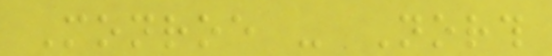Monroe - North
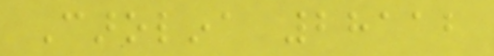Carolina 28112
